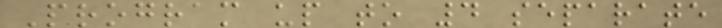Program up to 4 separate
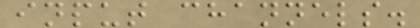input channels.
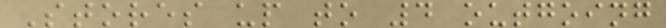Stores up to 4 outgoing
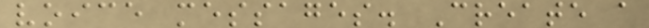voice messages. Create a
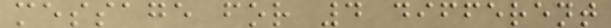message for 4 different
